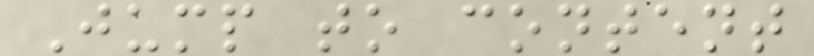Jump to content
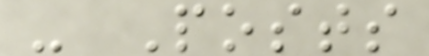- Posts
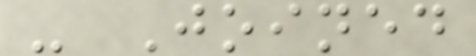- Joined
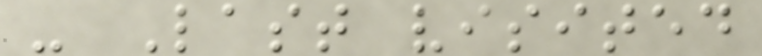- Last visited
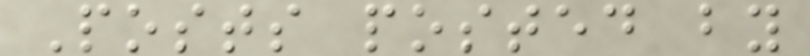Posts posted by
